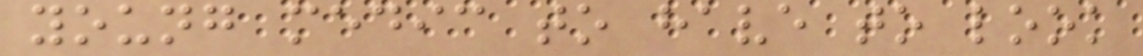young medic to have to look
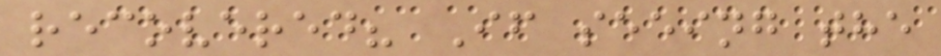recovered? If seeing the
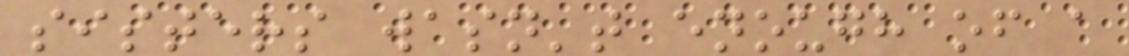sisters wasn't enough of a
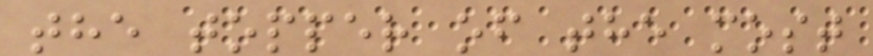the topper of the most
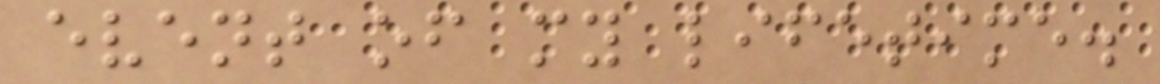event of my lifetime.
